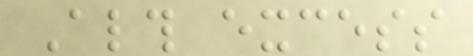Although excess
